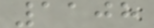1108
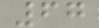67
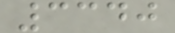3340
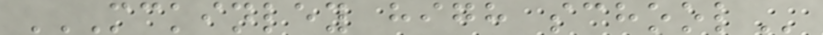MCKINLEY HIGH SCHOOL
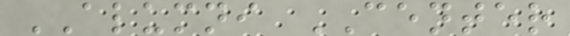ALUMNI CENTER
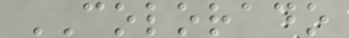COLORADO
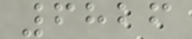6826
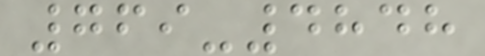769-4848
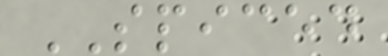SPICED
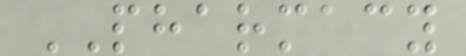PHARMACY
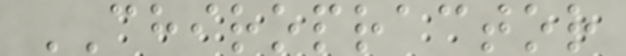CHIROPRACTOR
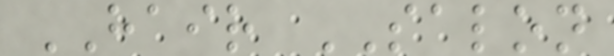HAIR SALON
